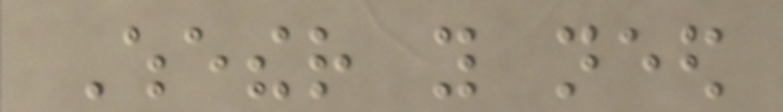Whether you need
